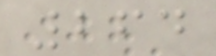264
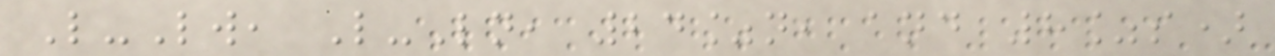L-Lw, L-Ln, 24%n, and 8%s)
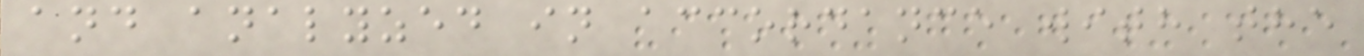and analyzed in accordance with the
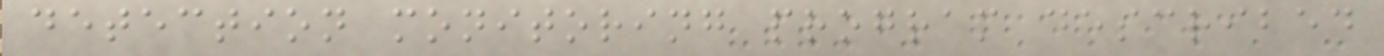detection monitoring program described
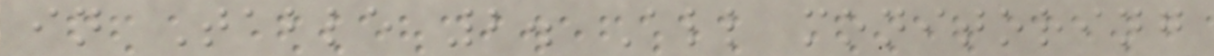in Table 2. All monitoring
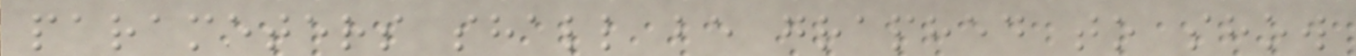parameters shall be graphed to show
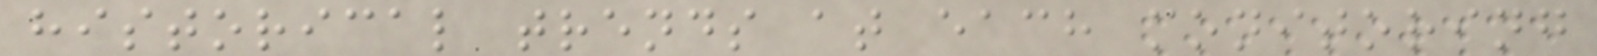historical trends at each monitoring
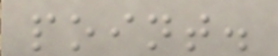point.
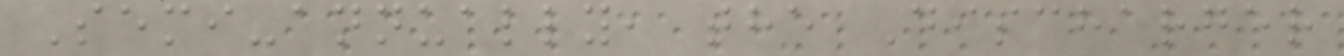Semi-annually, the Discharger
